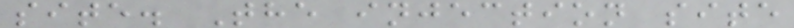site. The injection site
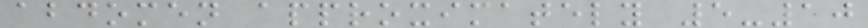abdomen approximately 5-10
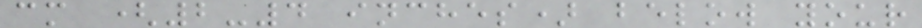cm (2-4 inches) below your
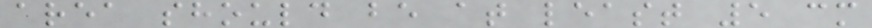area should be at least 5 cm
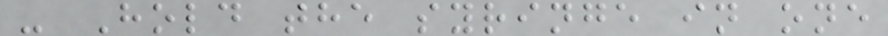- Hold the syringe in one
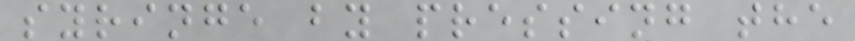syringe by pressing the
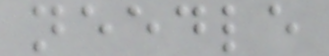needle
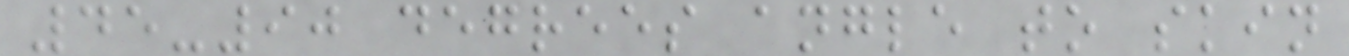45-90 degrees angle to skin
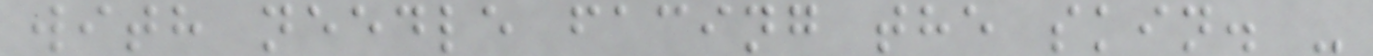with needle facing the skin. -
